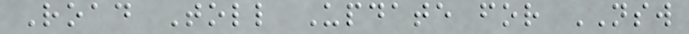Road Toll Update for NSW
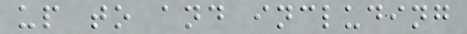up to and including
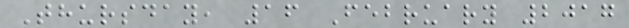Thursday, 16 February 2017
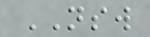NSW
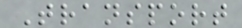Transport
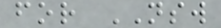for NSW
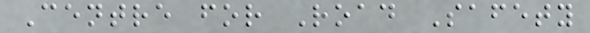Centre for Road Safety
